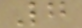7
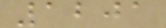1201
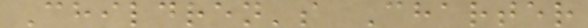Children's Charter
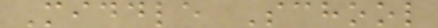Middle School
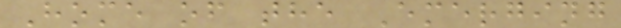Home of the Emerging
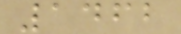1462
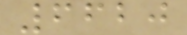6620
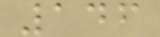146
